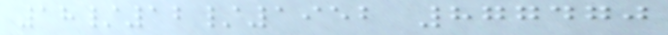18/12/1952 877470
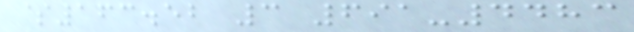$163.52 3 691-4483
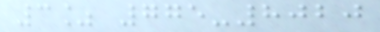3% 775-8020
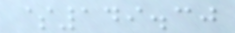$149.30
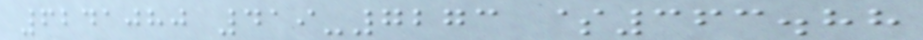6241080 419-7273 $363.88
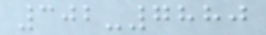302-7880
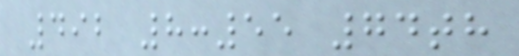492 8:55 74th
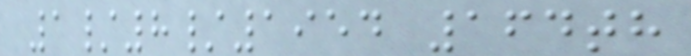1/8/1954 164th
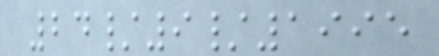24/9/1995
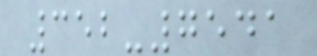352-7541
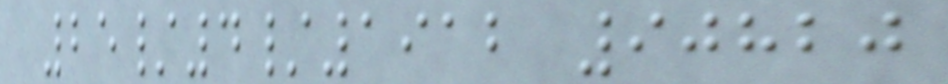25/4/1912 90820
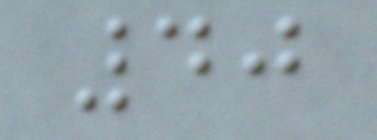40
